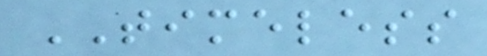TIMELESS
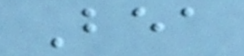Bea
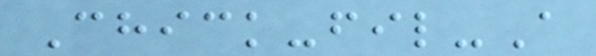Chick-fil-A
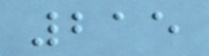215
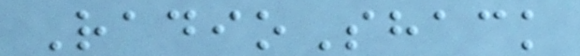RadioShack
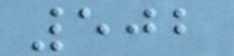502
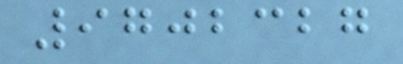9702327
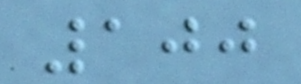100
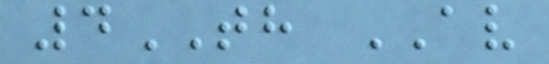4TH AV
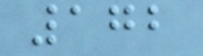172
